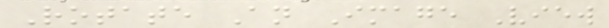Rotate An Image View
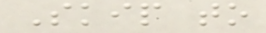Skip to
